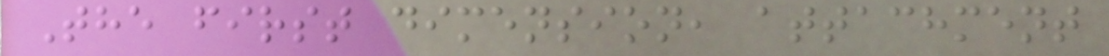The first dimension, attachment
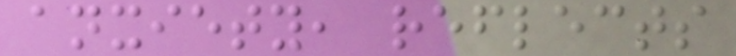anxiety, reflects
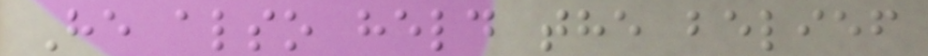He also held the belief
